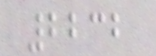2232
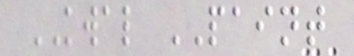KWAL PAINT
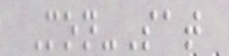Mon-Sat
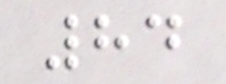84
